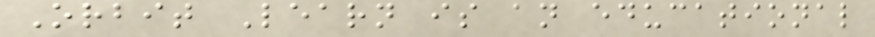Orbit Learn is an educational
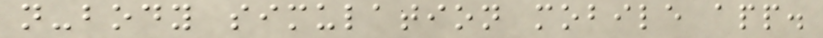n-body simulation mobile app.
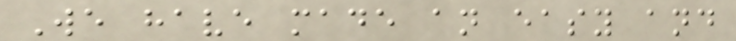We have made an easy and
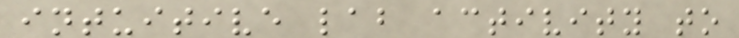intuitive lab activity to
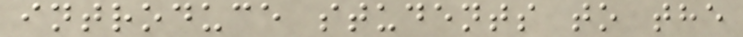introduce students to the
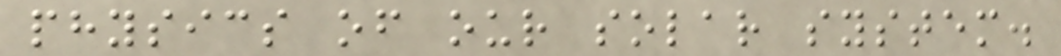physics of our solar system.
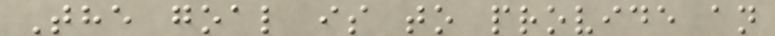The goal is to provide an
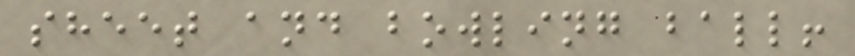sheet and bowling ball!
